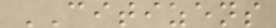CITIZENS
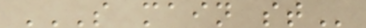S MAIN ST
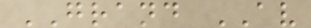GRAND AV
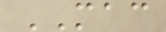MAC
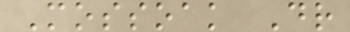Mossoak Dr
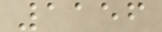1156
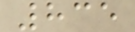835
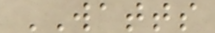WATTS
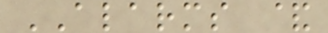ALARMS &
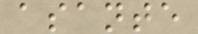asante
